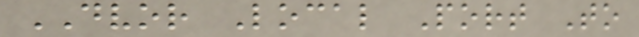DVOR Local Port To
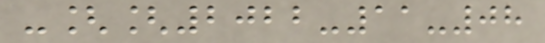-[[2022-11-08
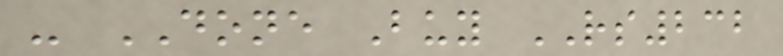- DONE Buy RS232
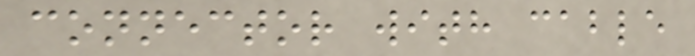connector with cable
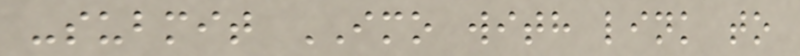-submit IMO with link to
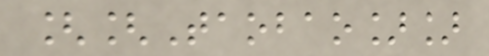[[Taobao]]
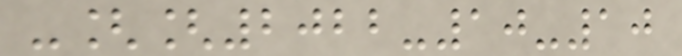-[[2022-10-10
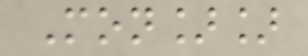Mon]]
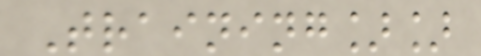Training]]
